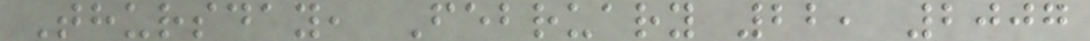Thursday, February 22, 2007
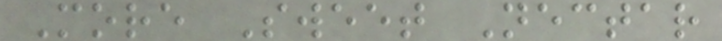More Sweet Nectar
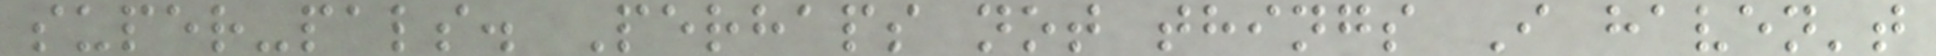super-pals. Perhaps not things I haven't
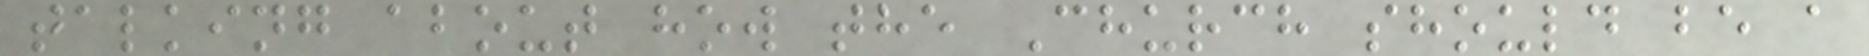talking about how the Church should be a
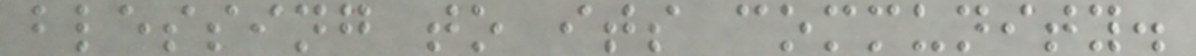blessing to its community.
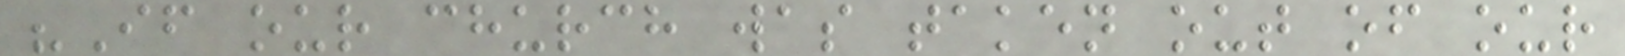"If our church was taken out of our
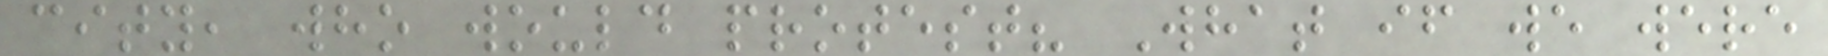city, who would protest? What if we were
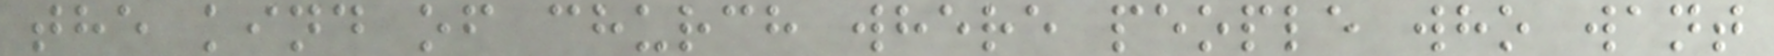the kind of church where people who want
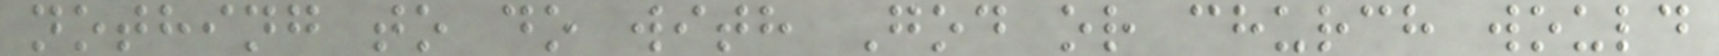nothing to do with God or church would
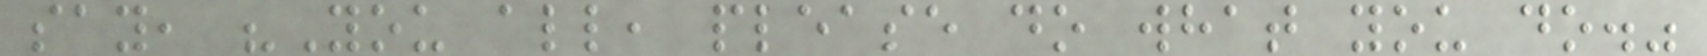say, "You all, please do what you do."
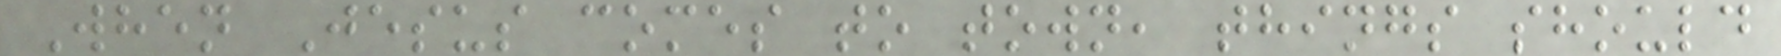When Jesus comes to town, things should
